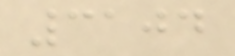3104
